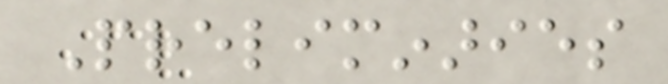Preliminaries
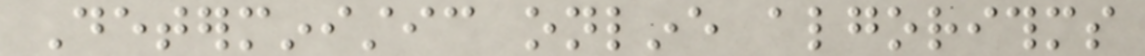Deterministic online algorithms
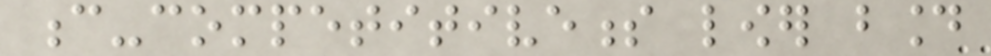c-competitiveness lower bound
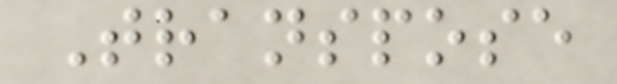Transpose
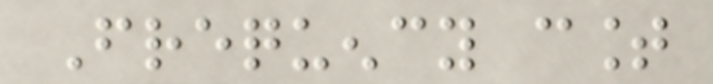Frequency count
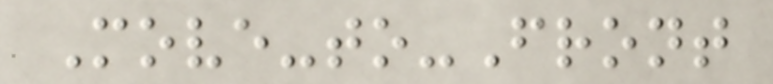Move-to-Front
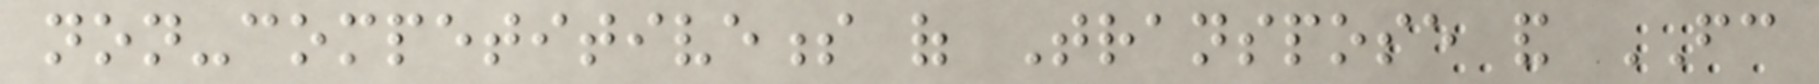non-competitiveness of Transpose and FC
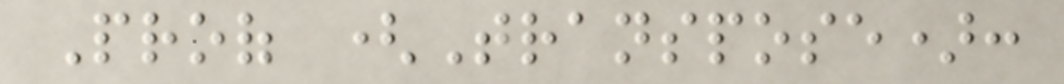Proof (Transpose):
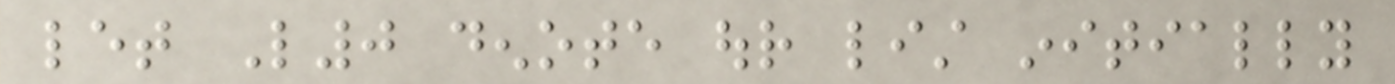let L0 denote our list initially
